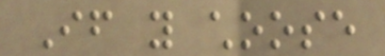If you choose
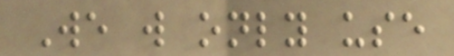We will only use
